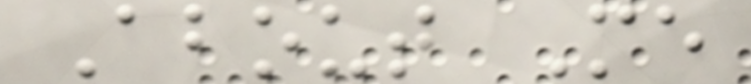About Me
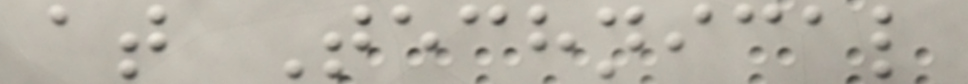at Technical
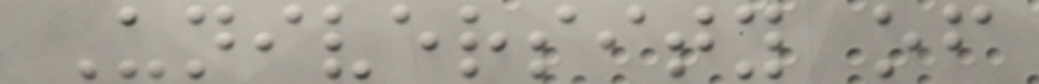University of
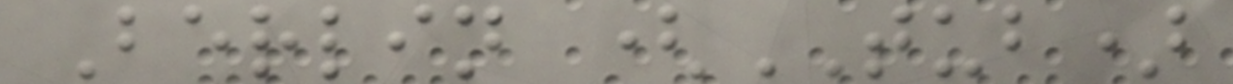Berlin (TUB)
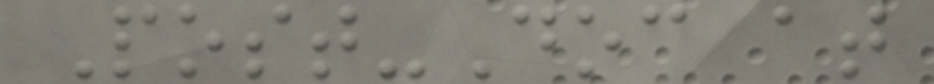Post-Doc at
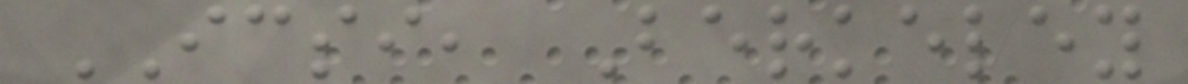ICSI, Berkeley
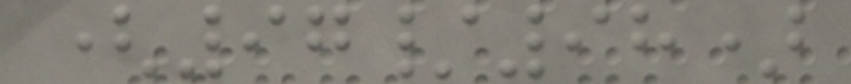(97/98)
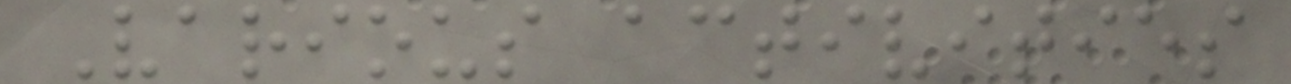Various activities
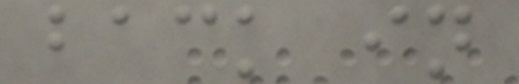back in
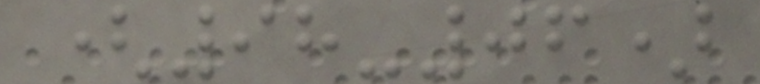(98-06)
